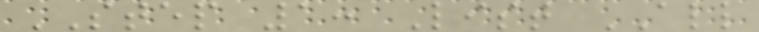STEP 1: List ALL
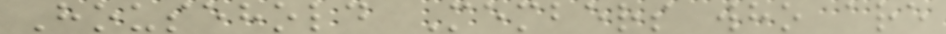Household Members who are
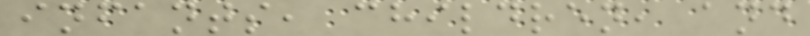infants, children, and
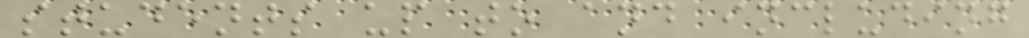students up to and including
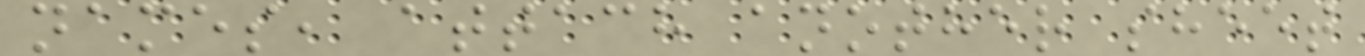names, attach another sheet
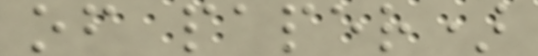of paper)
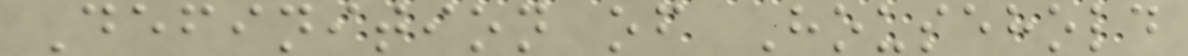Definition of Household
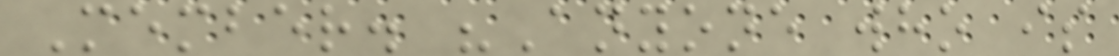Member. "Anyone who is
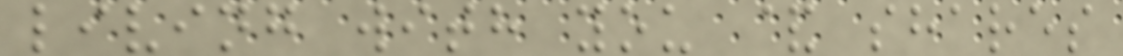living with you & shares
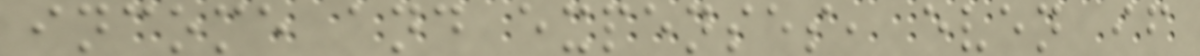income and expenses, even if
